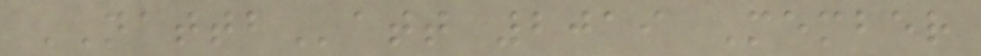NATTBatt 2019 Member
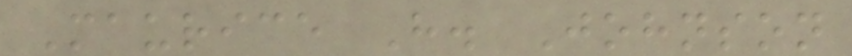Maurice H. Johnson
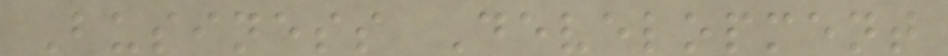Business Development
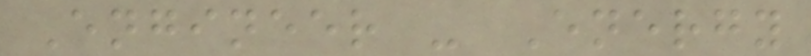Engineer - Energy
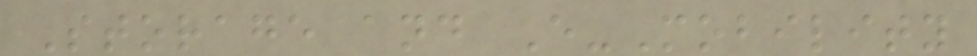Storage and E-Mobility
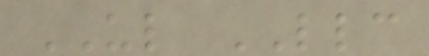UL LLC
